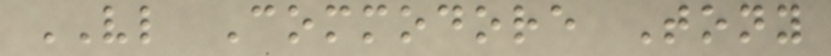VL Commodore Tony
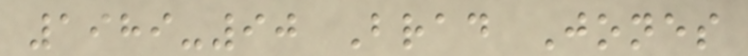1989-90 Brad Jones
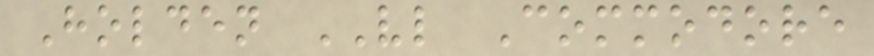Holden VL Commodore
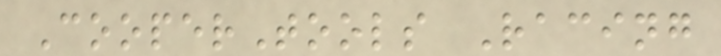CooperTools Racing
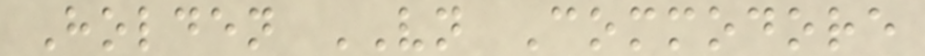Holden VN Commodore
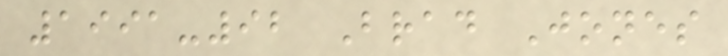1991-92 Brad Jones
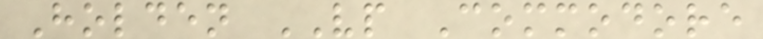Holden VP Commodore
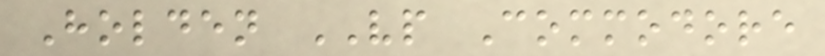Holden VP Commodore
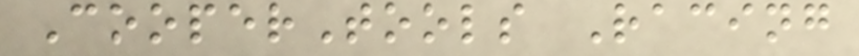CooperTools Racing
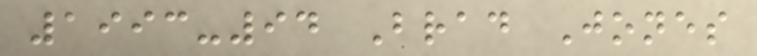1993-94 Brad Jones
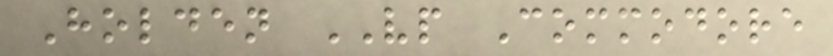Holden VP Commodore
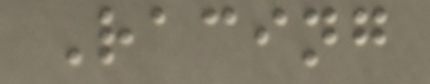Racing
